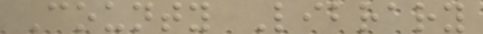County Library
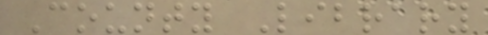County Library
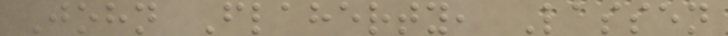John Flaherty, Lassen
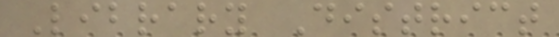Library District
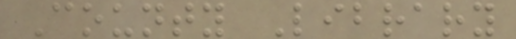County Library
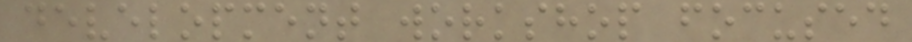development workshop focused
